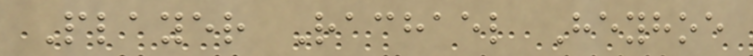Player Rachael Heyhoe
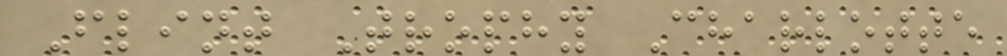Flint Trophy Charlotte
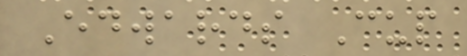Edwards Cup
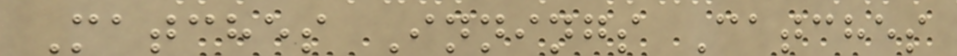Matches Innings Catches
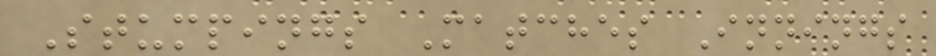Stumpings Matches Innings
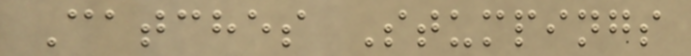Catches Stumpings
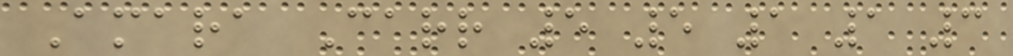Amara Carr 5 5 1 1 3
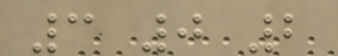3 0 2
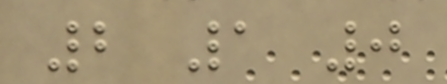2 1 0
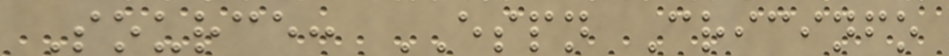Source: ESPN Cricinfo
